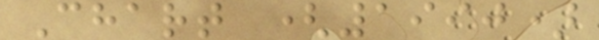Chart (1990)
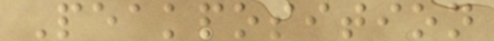Peakposition
